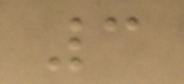3
